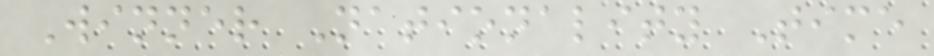Winner Nationality Time
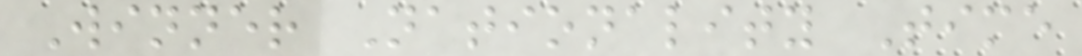Winner Nationality Time
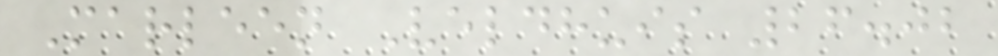Marleen Veldhuis 26.02
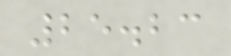25.23
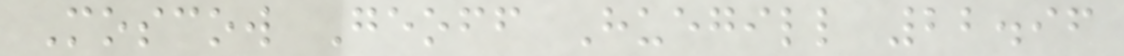Moscow Geoff Huegill 22.96
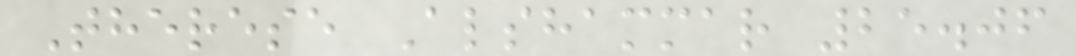Therese Alshammar 25.06
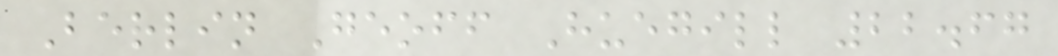Berlin Geoff Huegill 22.67
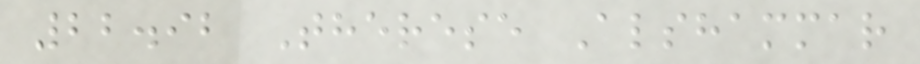22.92 Therese Alshammar
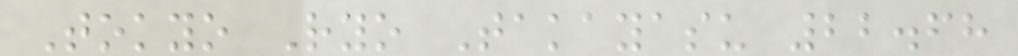Tokyo Ryo Takayasu 22.68
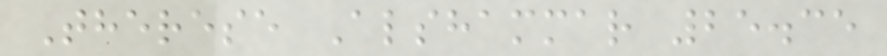Therese Alshammar 25.35
